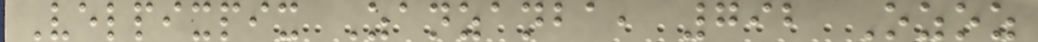Velpixpix Zanzanba, 792 Ozoz
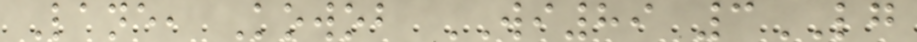Lane, Kowob WI89 3LG
